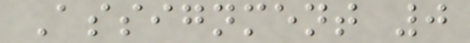Assignment 0
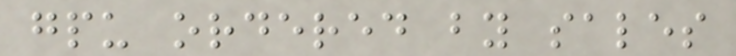gpu ordered by sales
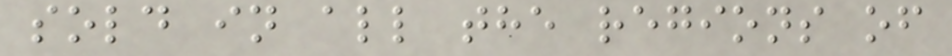sold in all the regions of
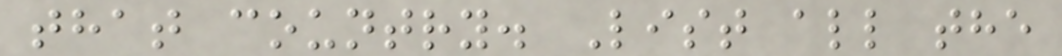that country. List all the
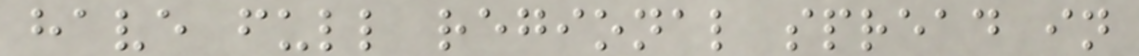have full regional spread in
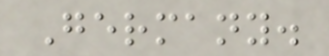Germany.
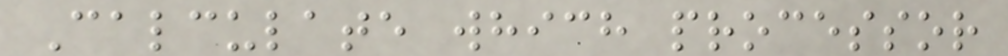Calculate which processor
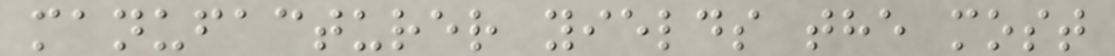manufacturer yields the most
